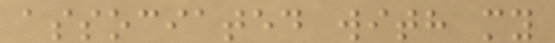associated with my
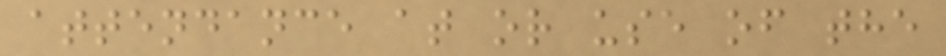attendance at or use of the
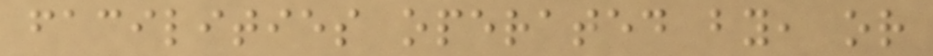facilities operated by, or
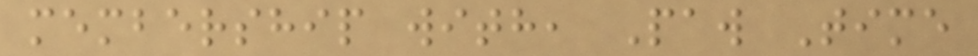membership with, Paw Time
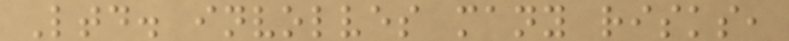Ltd. involves many risks,
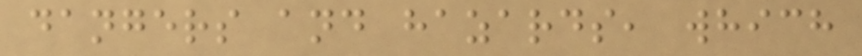dangers and hazards, which
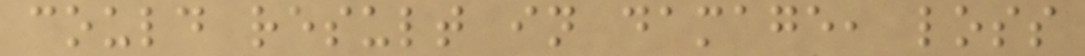could result in damage, loss
